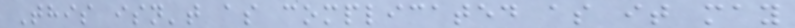This isn't as complicated as it may
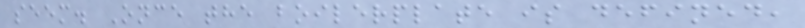seem. Once the boilerplate is defined,
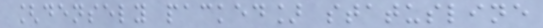[densely packed] statusline
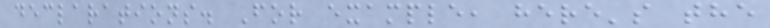declarations. For example, here's the
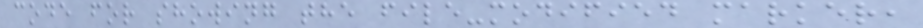code for showing the file-modified marker,
